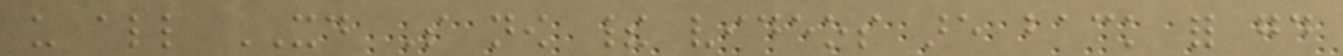us all XD So now their videos are back for good
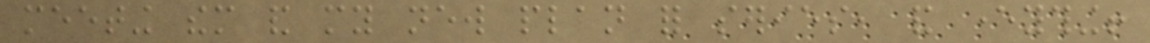meeting them and my new plan for series, and everything!
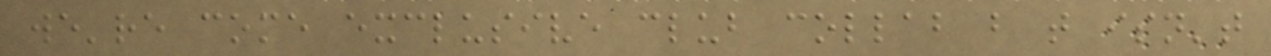we're come exclusive club collab but that isn't
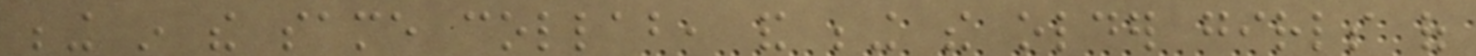being in the same collab, and being the older girls of
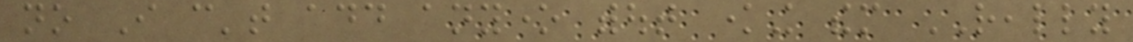no I can't add anyone without knowing them REALLY
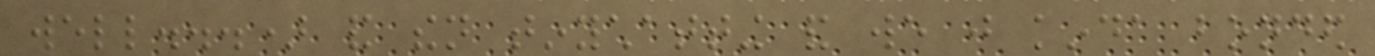well...) and then tinychatting and we just kinda bonded
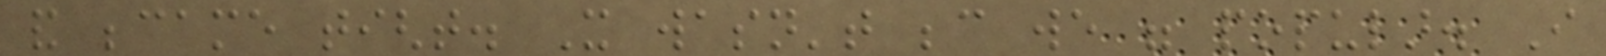and became tight. It wasn't because we were popular. I
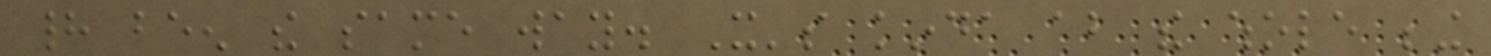had been the same way. It's kinda about the whole being
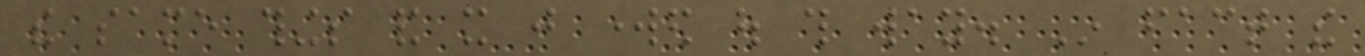the same things and it just worked out this way. In fact the
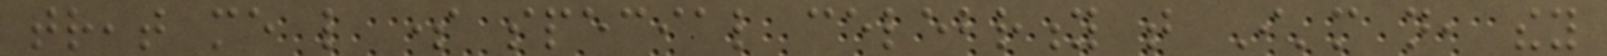treat me like some special celebrity that I'm not, they
